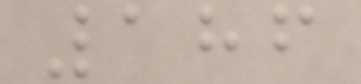186
